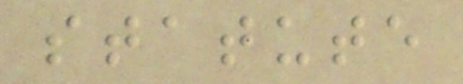statute
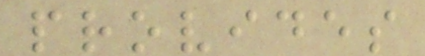provides
